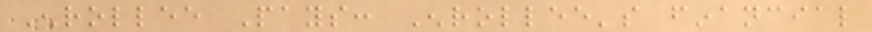Enrollee Pays: Enrollee's financial
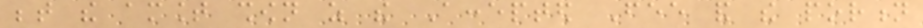between the amount shown as the Accepted Fee and the portion
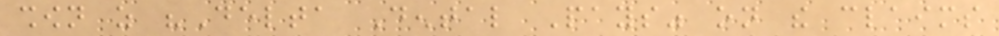shown as "Delta Dental Pays" on the claims
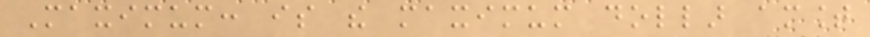Maximum: is the maximum dollar amount
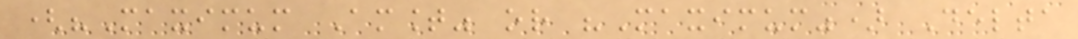("Maximum Amount" or "Maximum") Delta
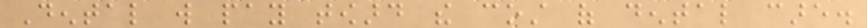Dental will pay toward the cost of dental care.
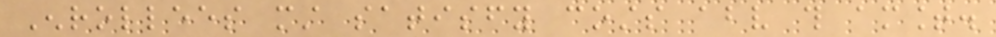Enrollees must satisfy costs above this amount.
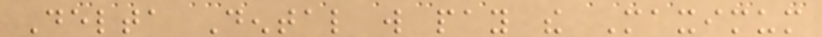Delta Dental will pay the Maximum
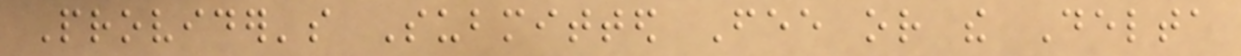Provider's Submitted Fee or the Delta
